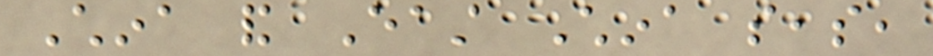China and East China seas,
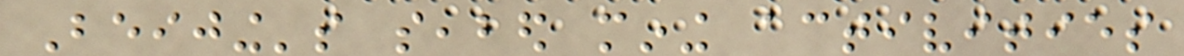Beijing's seabed mining activities
